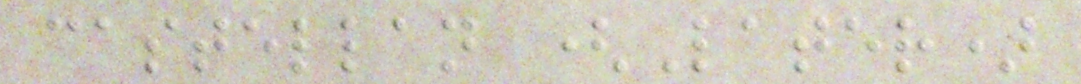castellan (Later)
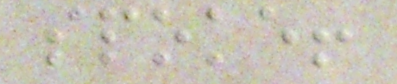spoke!
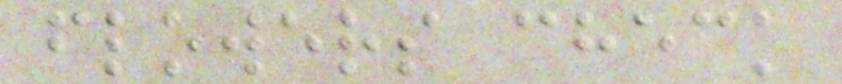flowers check
